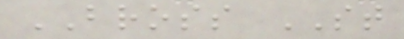BROSS ST
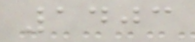1403
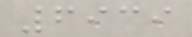6939
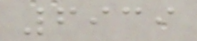6939
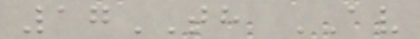17TH AV
